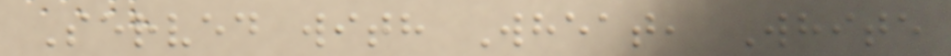Served with Wheat, White
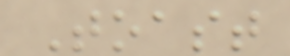Toast
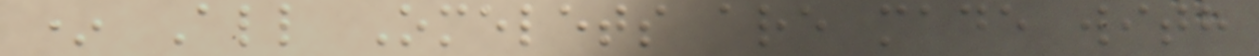* All Omelets are made with
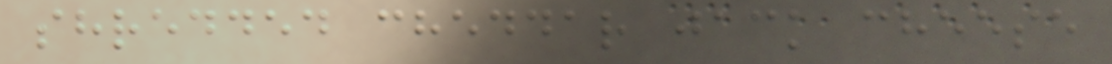shredded cheddar jack cheese
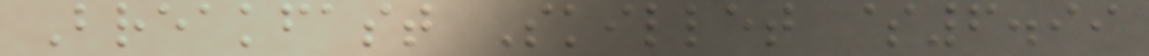Breakfast Skillet $6.99
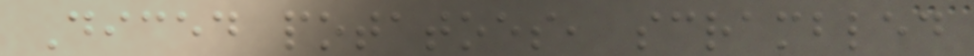Diced potatoes, scrambled
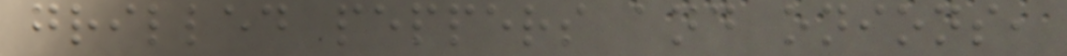grilled peppers and onions,
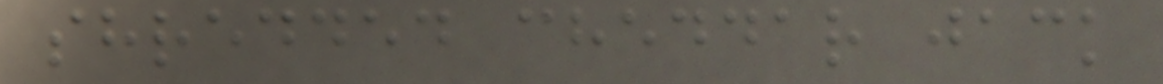shredded cheddar jack
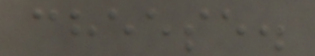cheese.
